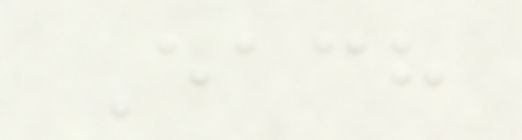Each
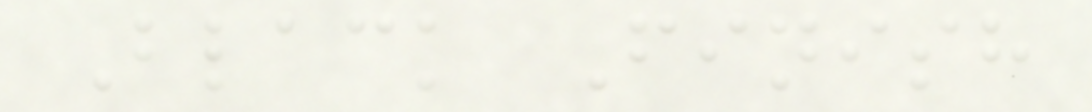Black Finish
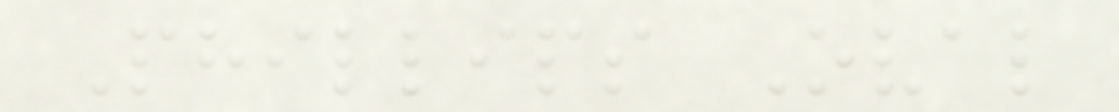Phillips Oval
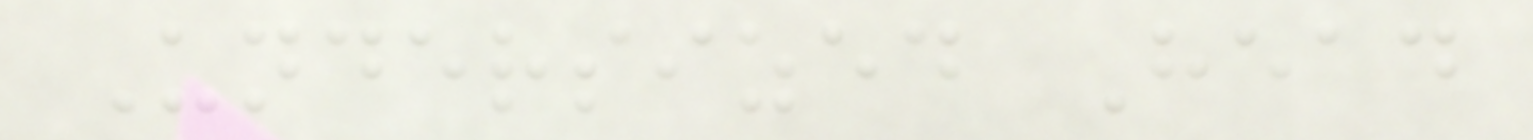Undersized Head
